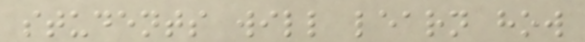students will learn how
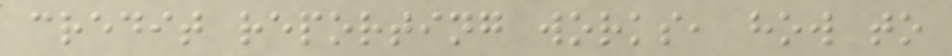credit reporting works, how to
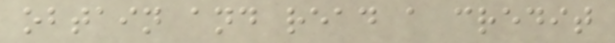obtain and read a credit
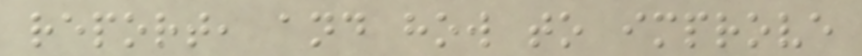report, and how to improve
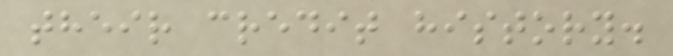their credit history.
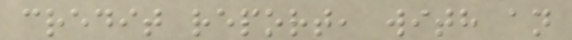credit report, with an
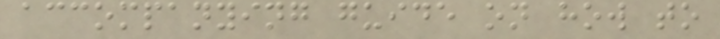accompanying guide on how to
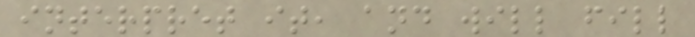interpret it, and will fill
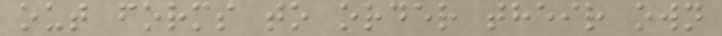out forms to order their own
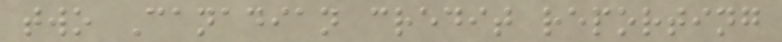two Canadian credit reporting
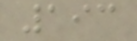193
